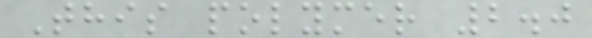This polymer 2.0
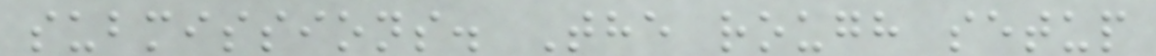submissions. The rough setup
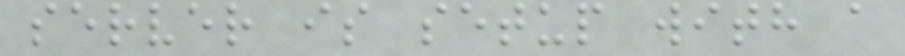server is setup with a
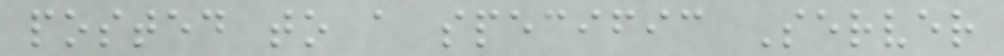posted to a specific Server
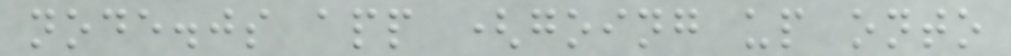node.js app (going up onto
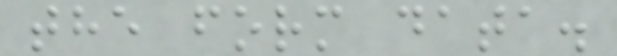the form data.
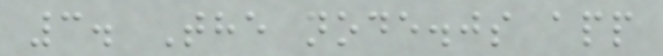3. The node.js app
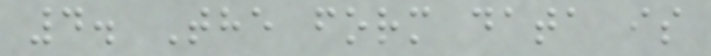4. The form data is
